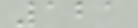121
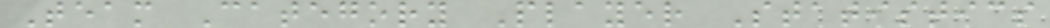Team Category Player Statistics
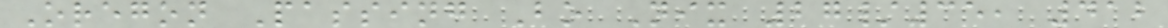Oregon Passing Bo Nix 27/35, 412
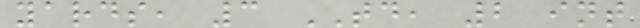yards, 3 TD, 2 int
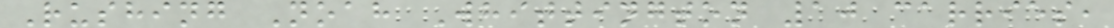Rushing Noah Whittington 10 carries,
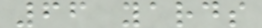66 yards
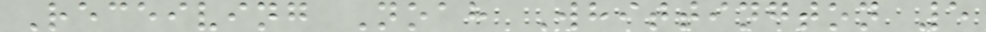Receiving Noah Whittington 5
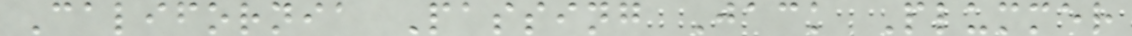California Passing Jack Plummer
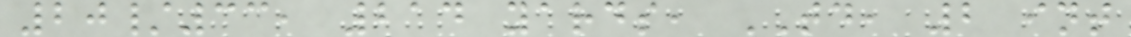20/33, 214 yards, TD, 2 int
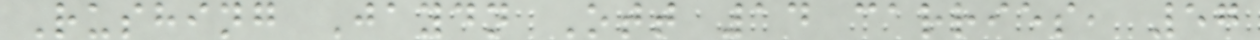Rushing Jaydn Ott 14 carries, 57
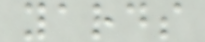yards
